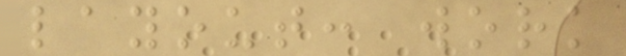layout: work
